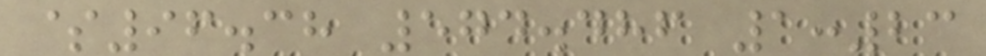$96.38 574.486 1:23
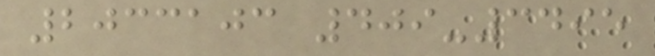2033103 409-3495
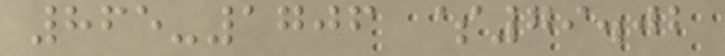865-1706 $79.02
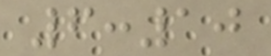6:10
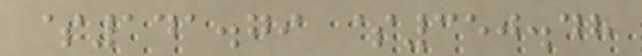$141.79 $350.48
